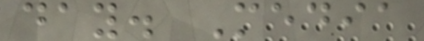day. Media
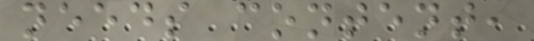needs content,
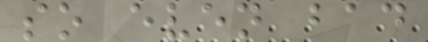so even bad
